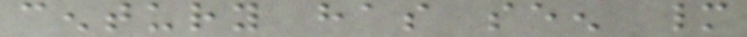century has seen many
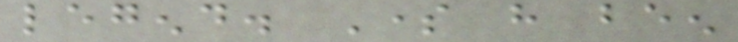legend. Some have been
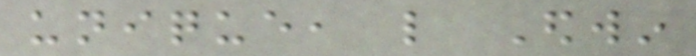unique, like Edwin
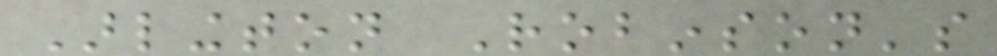Arlington Robinson's
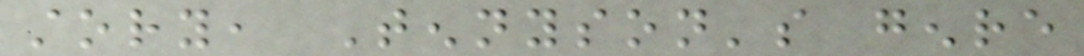story, Tennyson's genre
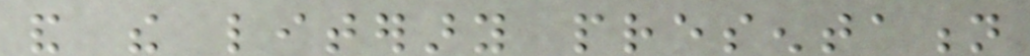and the literary presentation
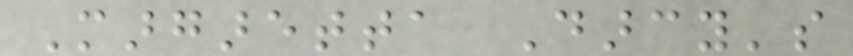Margaretta Darcy's
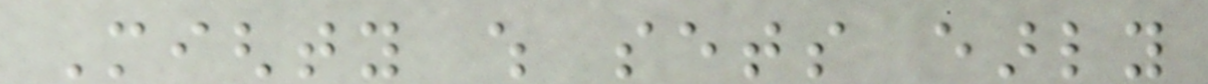Mighty which sets early
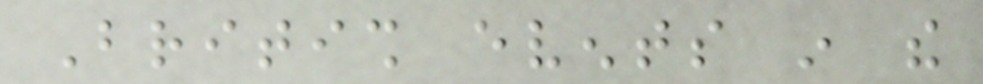British events in the
